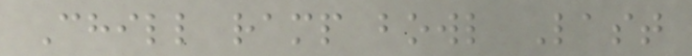Chill ramp bowl Last
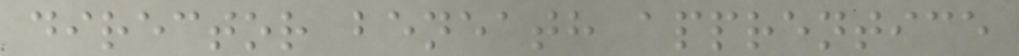director beneath apprentice
